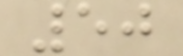50
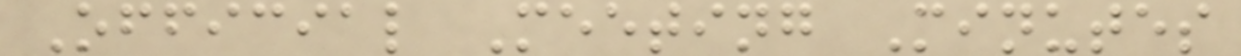Official Meeting Minutes
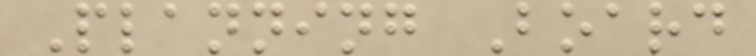Planning Board
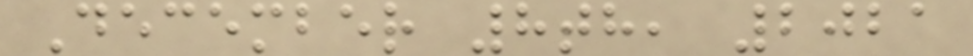December 8th, 2021
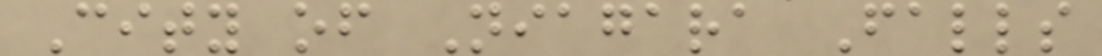City of Niagara Falls
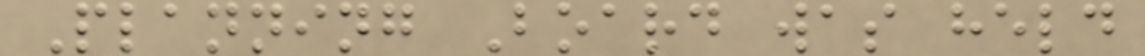Planning Board was held
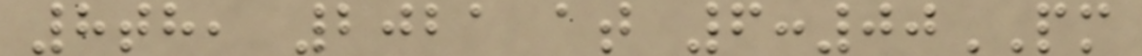8th, 2021 at 6:00PM
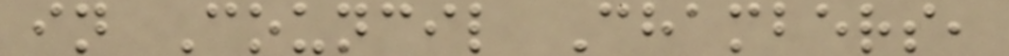in Council Chambers,
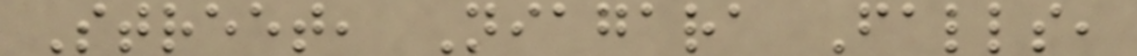Street, Niagara Falls,
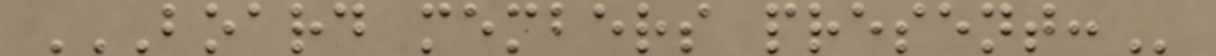BOARD MEMBERS PRESENT:
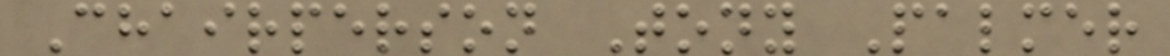Chairperson Tony Palmer
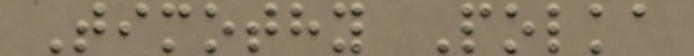Timothy Polka
